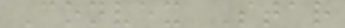Convex Star
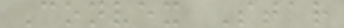Convex Star
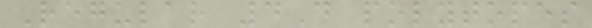Regular 4D polytopes
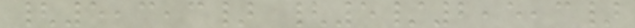{5,3,3} {5/2,5,3}
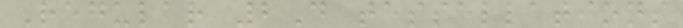Regular 2D tessellations
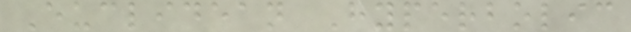Euclidean Hyperbolic
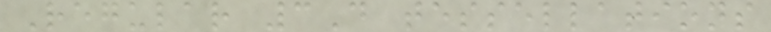Regular 3D tessellations
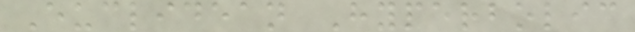Euclidean Hyperbolic
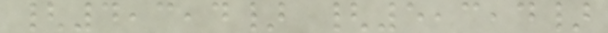{4,3,4} {5,3,4}
